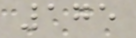175
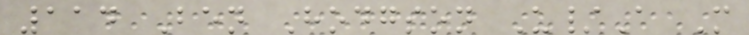114 Ben Hodgson U/A M
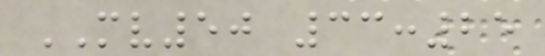MV50 33:25
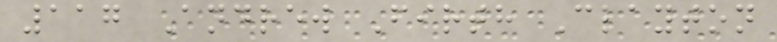117 Andrew Firth Clayton
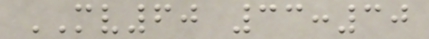MV60 33:30
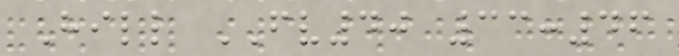Hill FV40 33:46
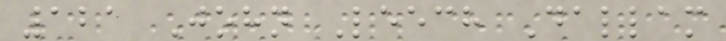121 John Leech Dallam
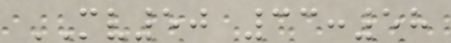MV50 33:58
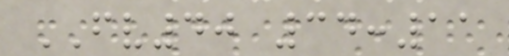FV40 34:11
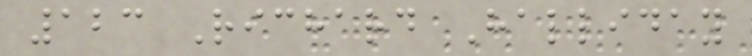123 Richard Halliday
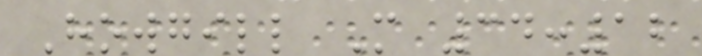Howgill M 34:12
